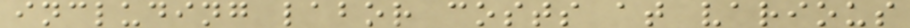including labor costs at various
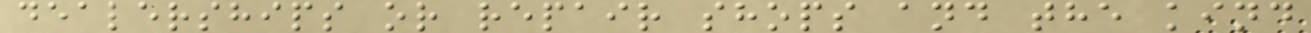dealerships or repair shops and the kind
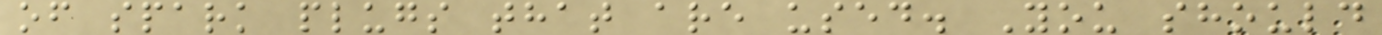of spark plugs that are used. You should
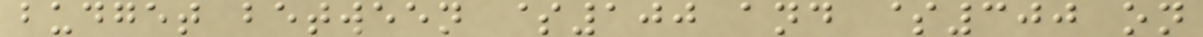budget between $100 and $300 on
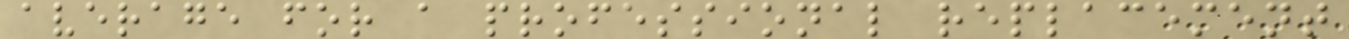average for a professional replacement
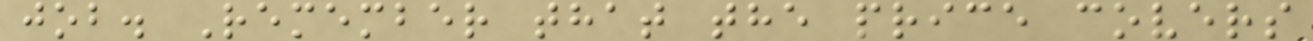job. Remember that the price covers
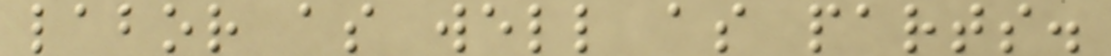labor as well as parts.
